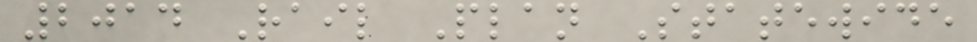2014 Rail Plan Statewide
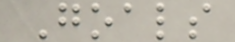Goals
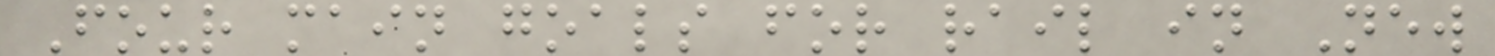Four main goals for rail in New
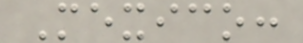Mexico:
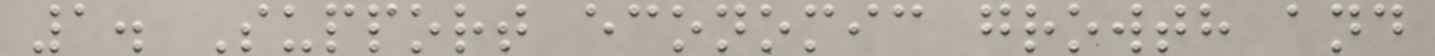1. Support economic growth and
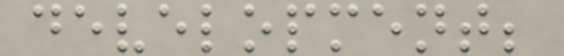development;
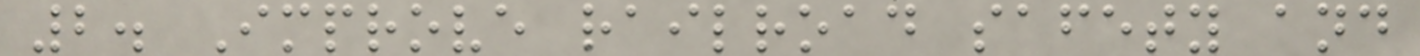2. Improve railroad safety and
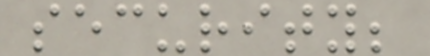security;
